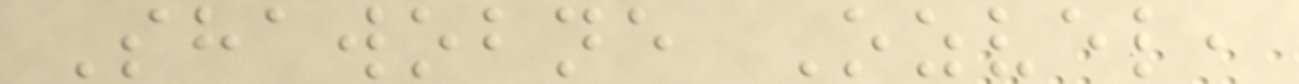Shawobne Ozvel,
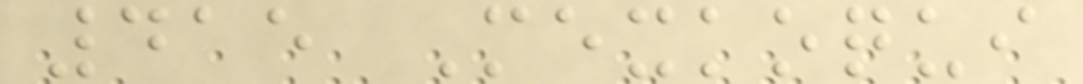415 Mexkoqui
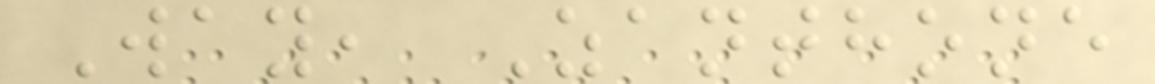Way, Zanthone
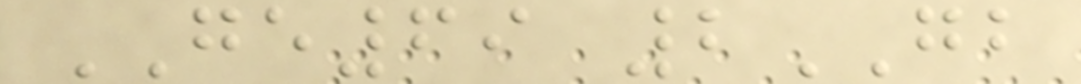GE69 2GB
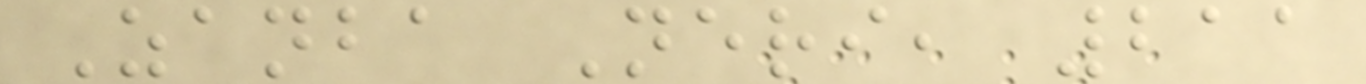Zanba Neri, 211
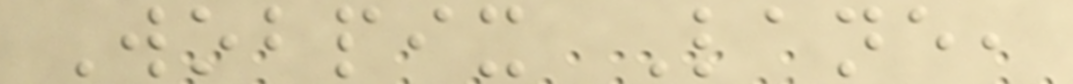Wobpix Lane,
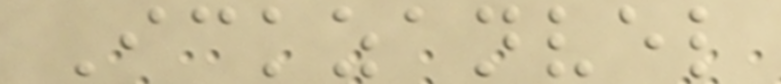Ickzanvel
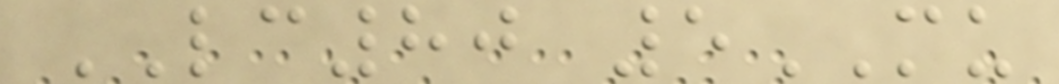LC80 5MU
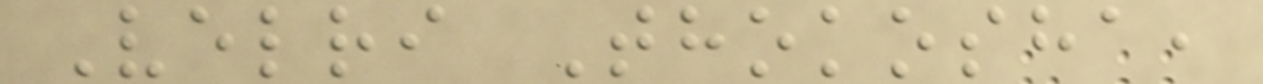Velri Thokosha,
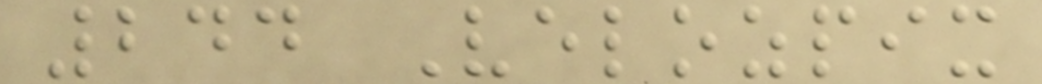244 Velozpix
